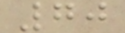70
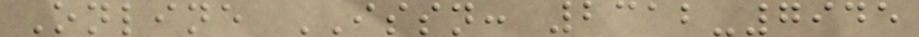Online ISSN: 2312-7945
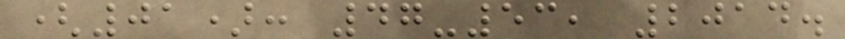(01): 47-53, 2014.
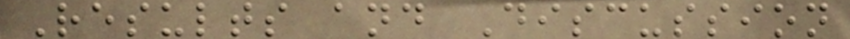Results and Discussion
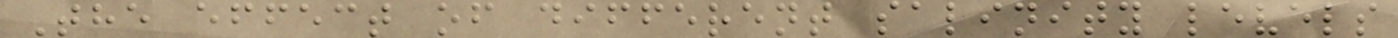The effect of different salinity levels
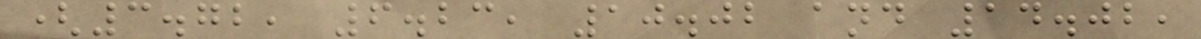(3.72, 6.23, 10.02 and 14.02,
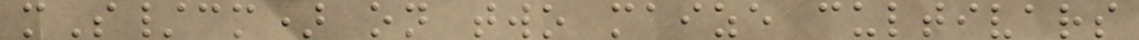mS/cm) on two maize cultivars
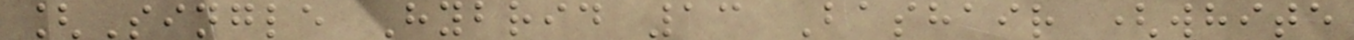[Single Hybrid 13 Bashair (white
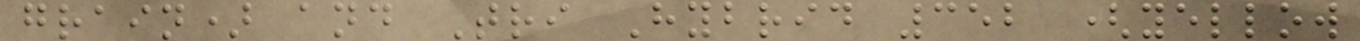grain) and Tri Hybrid 352 (yellow
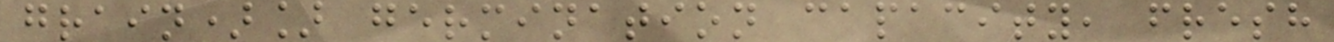grain)] germination capacity, fresh
